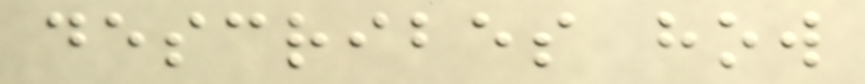describes how
